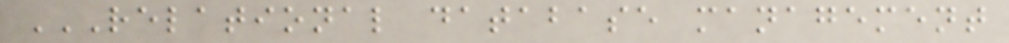RELATIONAL DATABASE MANAGEMENT
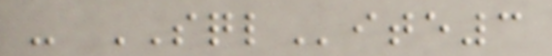- SQLite3
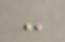-
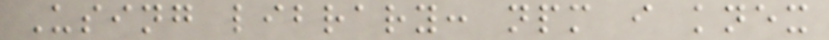Using library: npm i knex
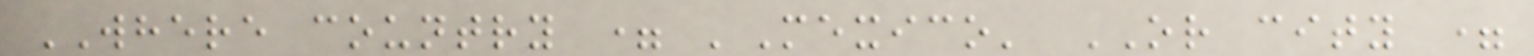WHERE country = 'Mexico' OR city =
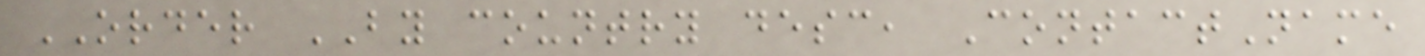ORDER BY country desc, ContactName
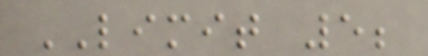LIMIT 5;
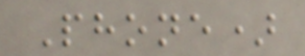Phone)
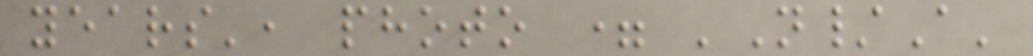years', photo = 'N/A'
